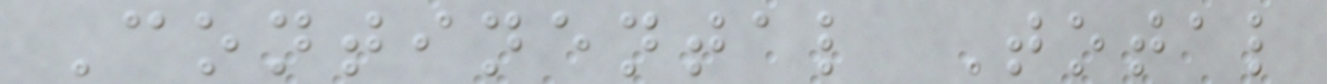Continental Total
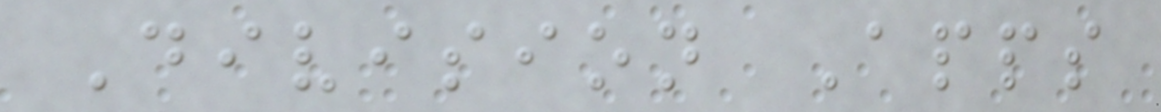Division Apps
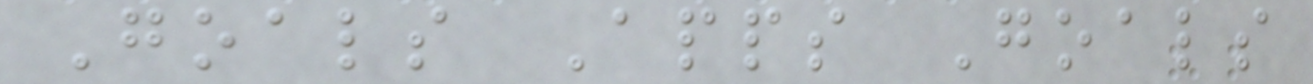Goals Apps Goals
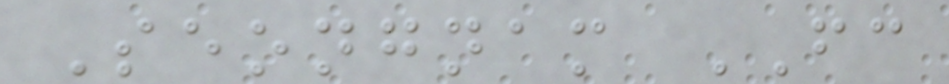Seongnam FC
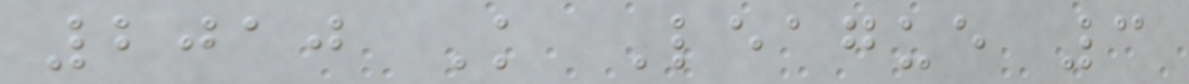2010 K League 3
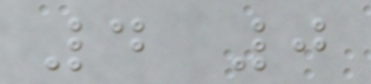4 0
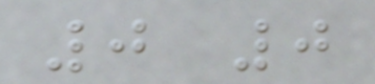0 0
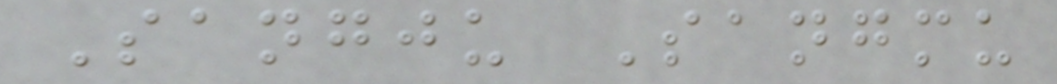Sangju Sangmu
